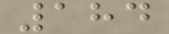184
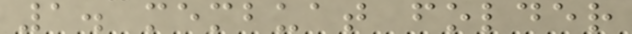1. membuat folder
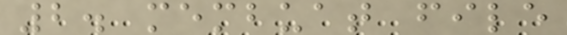2. membuat file
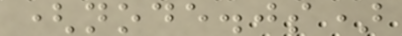(node.js)
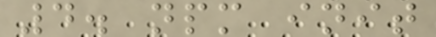4. npm init
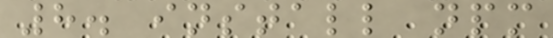8. install npm
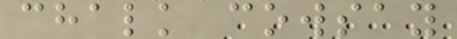chalk cowsay
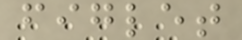figlet
